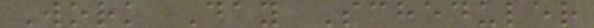Work Day Scheduler
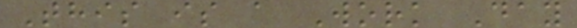This is a Work Day
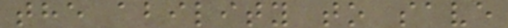the ability to save
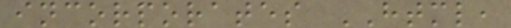incorporates HTML,
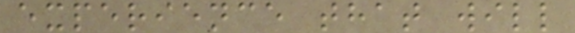experience that will
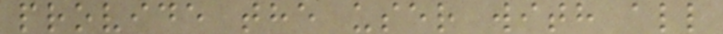provide the user with all
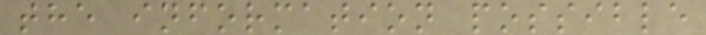the information possible
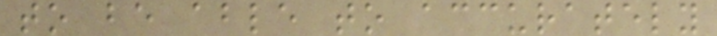to be able to accurately
